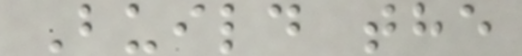Build the
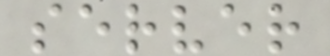server
